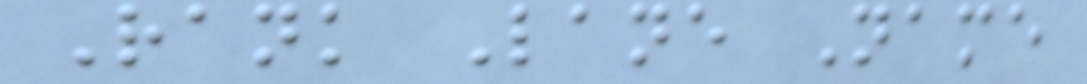Rank Lane Name
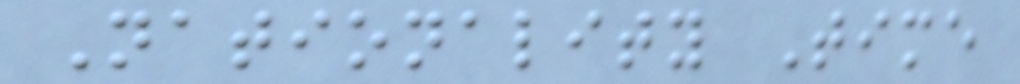Nationality Time
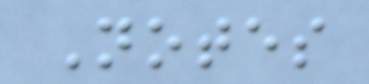Notes
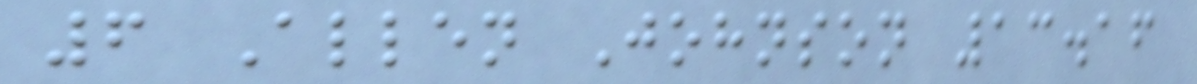6 Allen Johnson 13.16
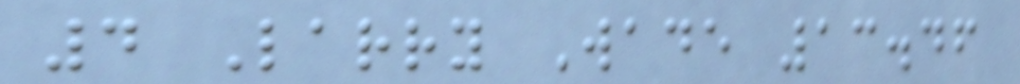4 Larry Wade 13.46
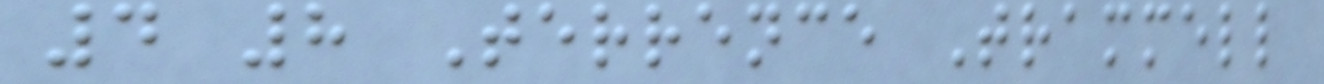4 8 Terrence Trammell
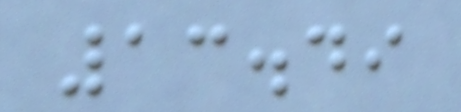13.49
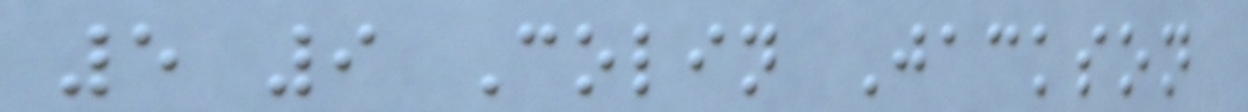5 9 Colin Jackson
